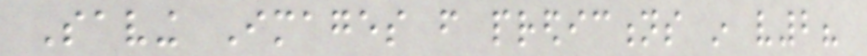Saving Images from predictions in v2?
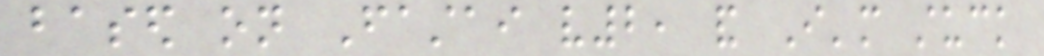based on Fastai v2, and I'm stuck
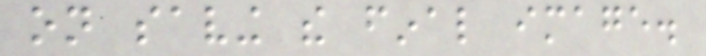on saving the final image.
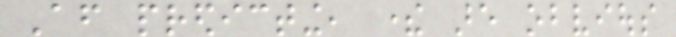After predicting, there are obvious
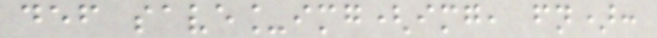def save_img(img, fn):
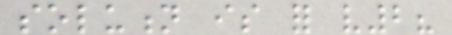solution is for v2?
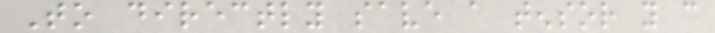To directly save a tensor you can
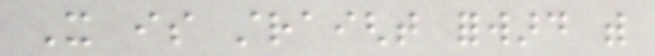It is straight forward with
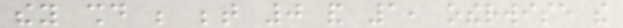they should be between 0 and 1, otherwise the
